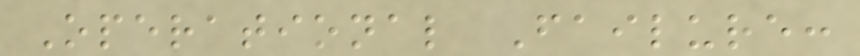Operational Failure:
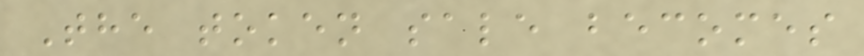The token sale becomes
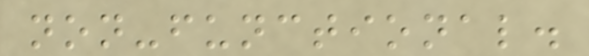non-functional.
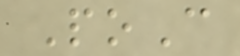PoC
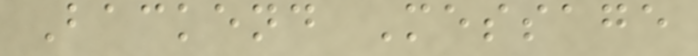Backend Message
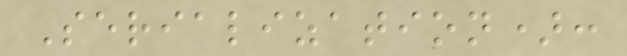Serialization):
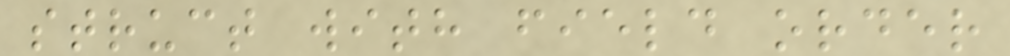struct with field order
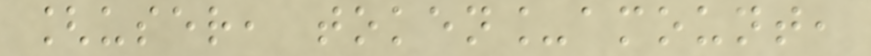[user, token_amount,
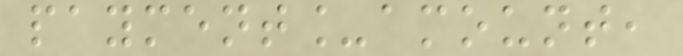payment_amount,
